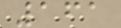161
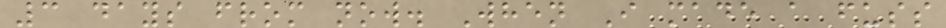3 days from now. When I made a fuss
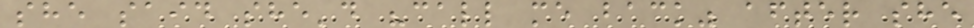she said she'd "call me back" after she
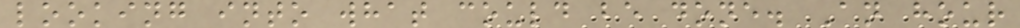looking into what could be done. An hour
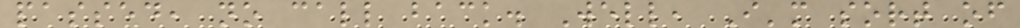passed, no call back. Well, I'm sort of
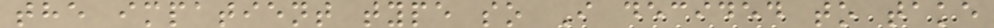the impatient type so I decided to take
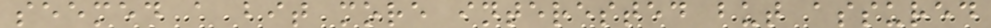seemed a bit more interested but assured
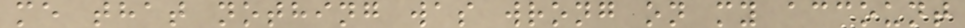me that nothing was wrong on my account
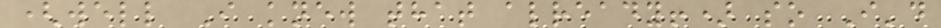(well I knew that already!) so I'd
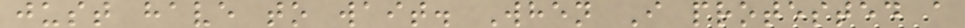just have to wait. When I protested a
